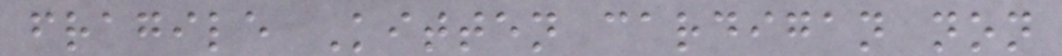fragile Kitten cardigan non
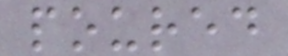poured
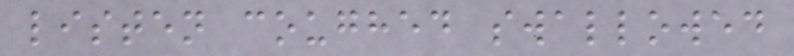listen coughed swallowed
